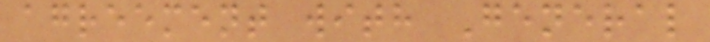agreement with General
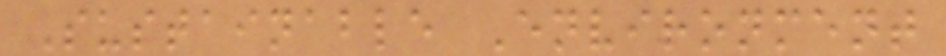Sustainable Environment
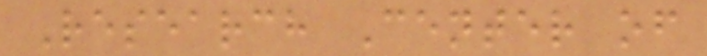Research Center of
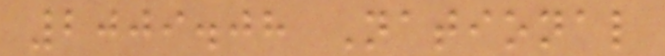2009.08 National
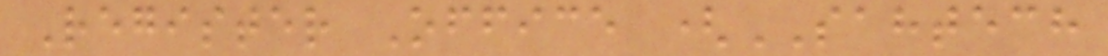Register Office (SAHTECH
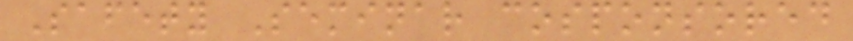Safety Seminar cosponsored
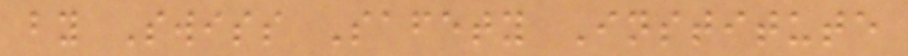by Swiss Safety Institute
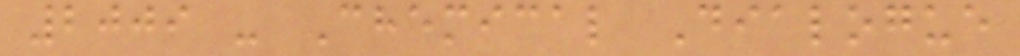2009 - Chemical Dialogue
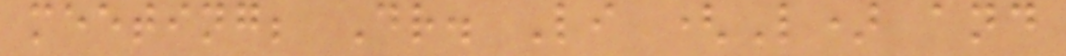meeting; Dr. Li (L) and
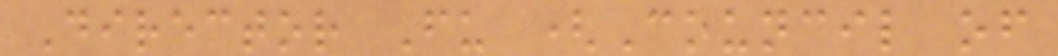Director Fu (Council of
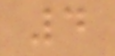4
